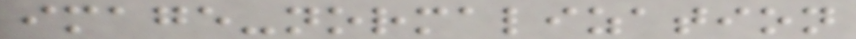image-normalization
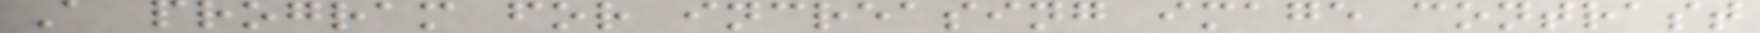A program for increasing image contrast
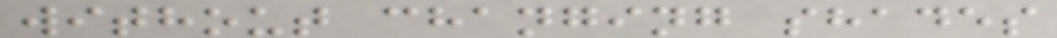without changing shades
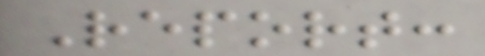Report:
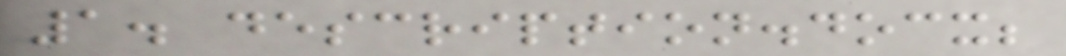1. description.docx;
